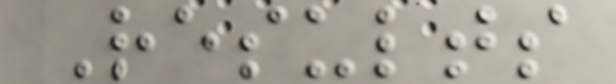Results
